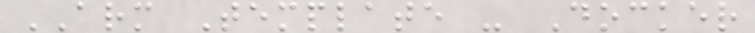ARM Template - Docker
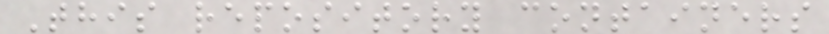This repository containers
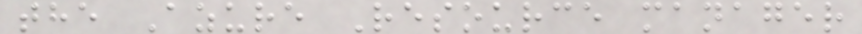the Azure Resource manager
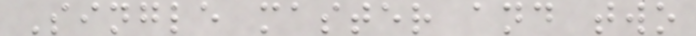Single master and two
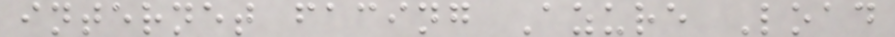internet facing Azure Load
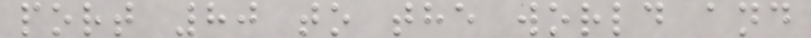port 80 to the world and
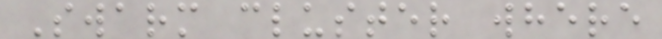Swarm cluster where
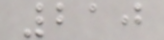210
